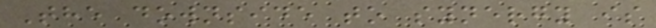The downside to synergy is
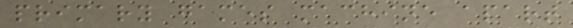primary games machine apart
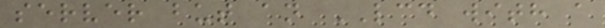server but an LCD with a
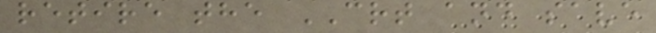retire the CRT and save
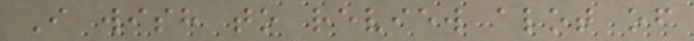I wish to review alot of
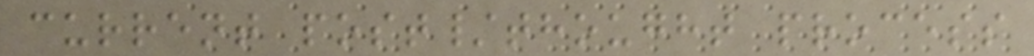current post/thought process
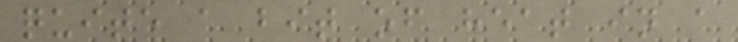quite a bit of heat in a
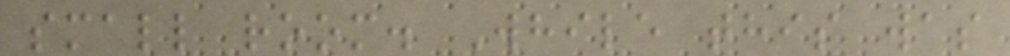small room. While this was
